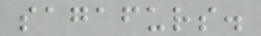sagafurs.
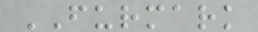FURMARK
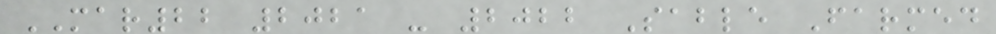MAR22 2021 - 2022 Sable Farmed
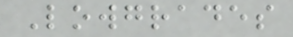Lowgrades
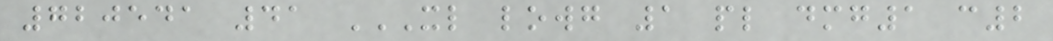720541 41 XL LOWG 1 PL DMG1 C2
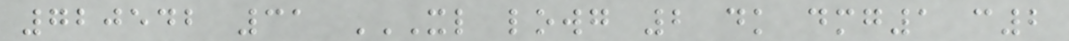720542 31 XL LOWG 2 DK DMG1 C2
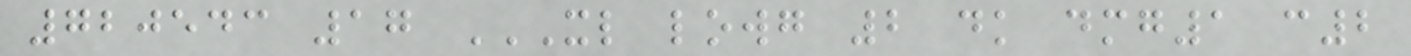720543 17 XL LOWG 2 DK DMG1 C2
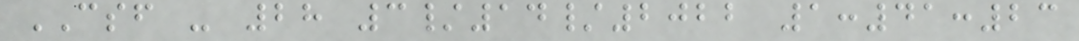CSF - 28 3/14/2022 1:41:23
